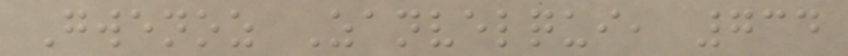Gwenoz Zanvelqui, 734
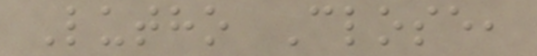Lutho Close,
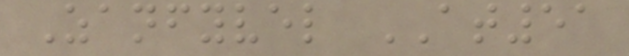Zanfyvel AT51
